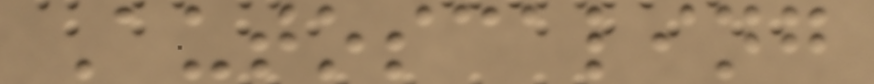Autoscaling
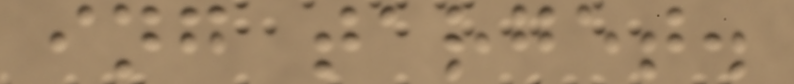ing target.
